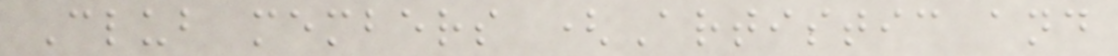Club members (Artistic and
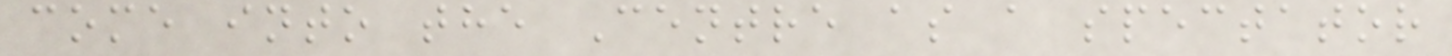come into the Centre as a spectator
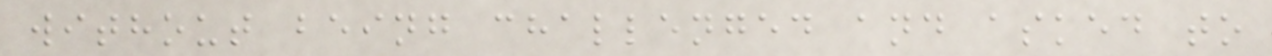without being challenged and asked to
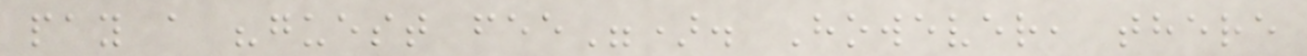pay a "guest fee"). However, there
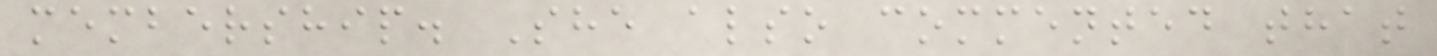membership. She also commented that
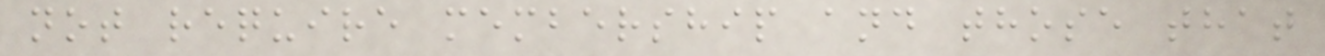not require membership and those that
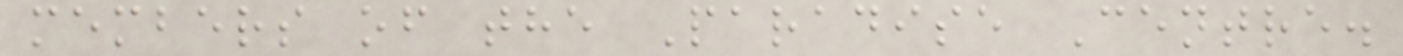members of the Paradise Centre.
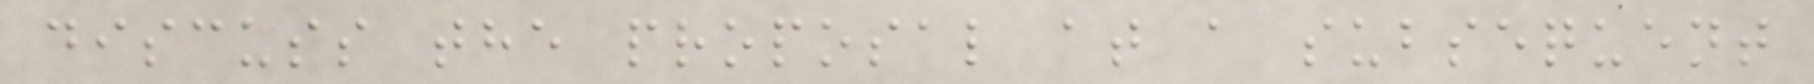discuss the proposal at a subsequent
